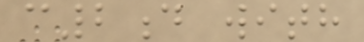c2d with
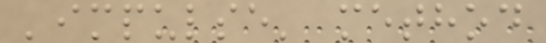'impulse' method
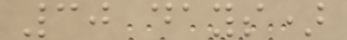30 days)
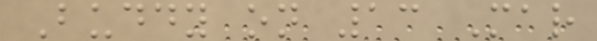Buddy on 13 Mar
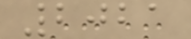2021
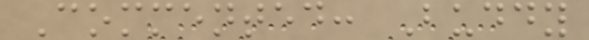Commented: Buddy
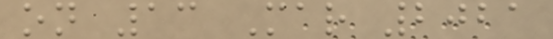on 13 Mar 2021
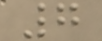7
